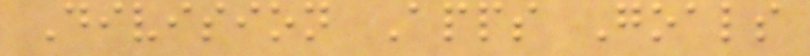Division Apps Goals
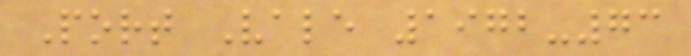Port Vale 1972-73
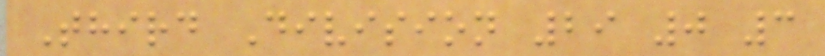Third Division 29 0 3
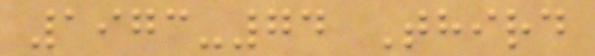1973-74 Third
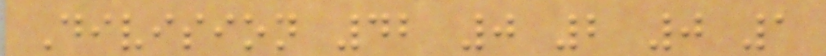Division 42 0 2 0 1
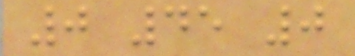0 45 0
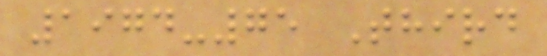1974-75 Third
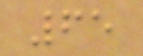65
